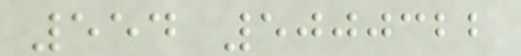554 5000322
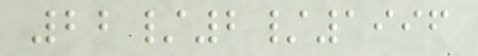22/2/1996
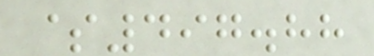$497.88
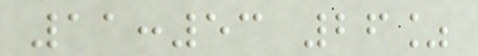11:53 26%
